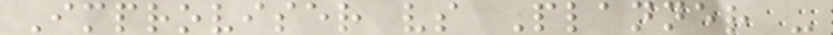Improviser vs Planner -
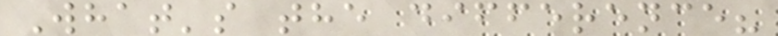What's the difference?
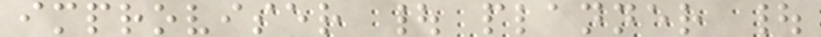improviser | planner |
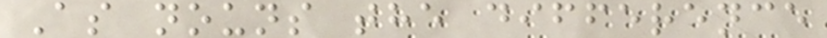As nouns the difference
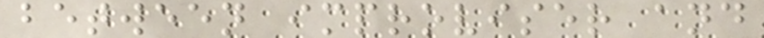between improviser and
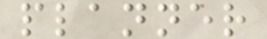planner
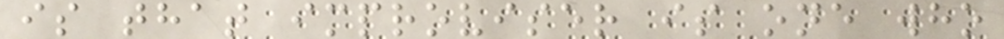is that improviser is one who
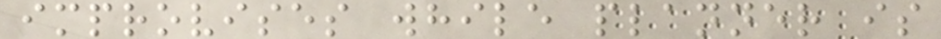improvises while planner is
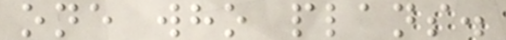one who plans.
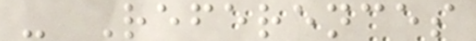- References
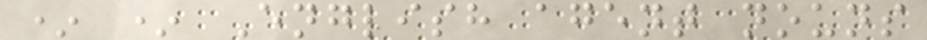* * English agent nouns
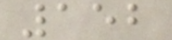152
